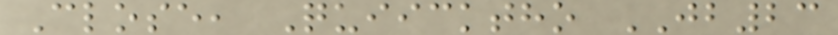Close, Quiicktho JB23
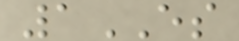1ES
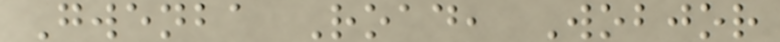Gwenba Road, Wobjor
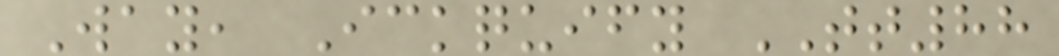Way, Ickquify TT88
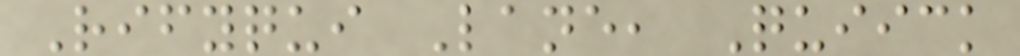Rifyqui Lane, Quiick
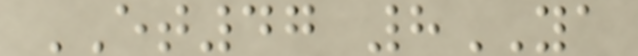ET47 8YA
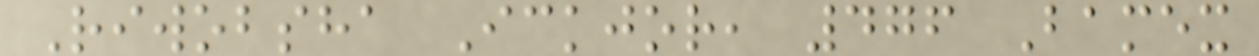Riwobsha Ickjor, 476 Bamex
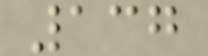137
